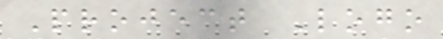Project Logo
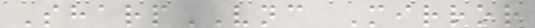SharpVNC Mirror
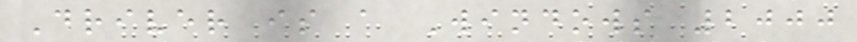Driver is a Windows 2000
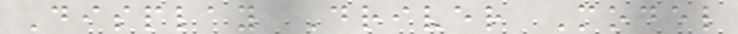Display Driver Model
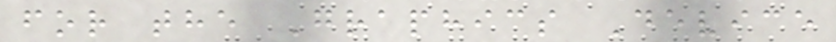for the Graphics Device
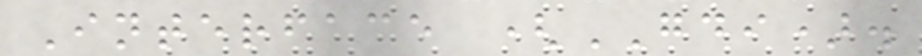Interface (GDI).
